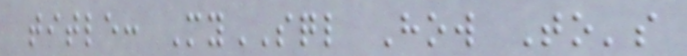title: MySQL How To's
